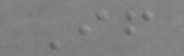If
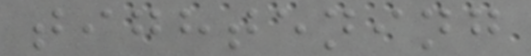tightening
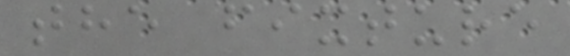the fixture
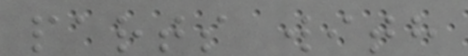parts with
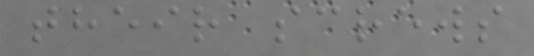their screws
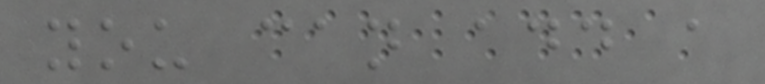you can add a
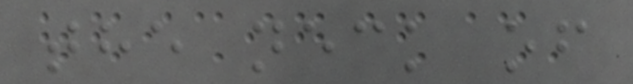the neck of
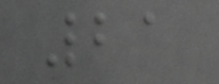21
